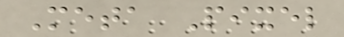Meta Pixel
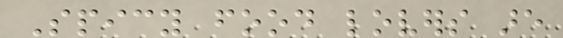Spicy food lovers are
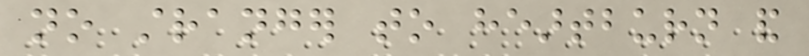no stranger to heartburn and
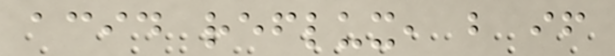acid reflux, but if
